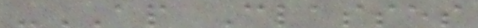-AP Classes
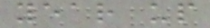year up
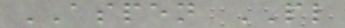ASPEN PL
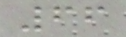66
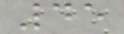45
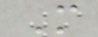M
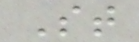St
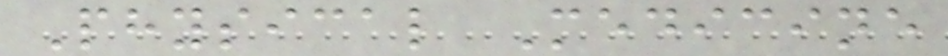Physical Medicine
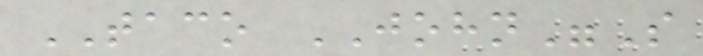TACO JOHN"S
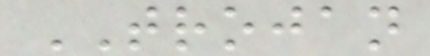TROJAN
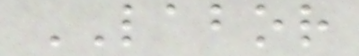LABOR
